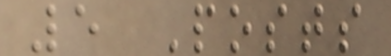5 Posts
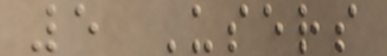5 Users
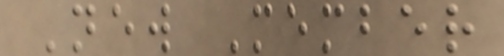New Member
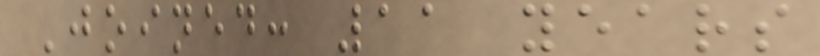Joined: 11 years
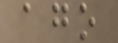ago
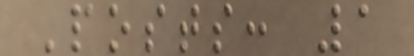Posts: 1
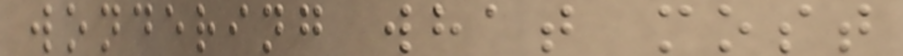wondering what most
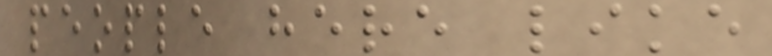people here like
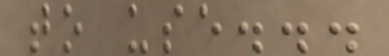to use...
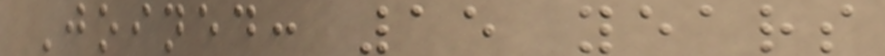Joined: 15 years
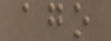ago
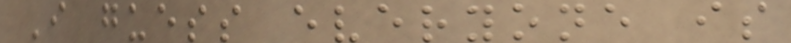I guess everyone is
